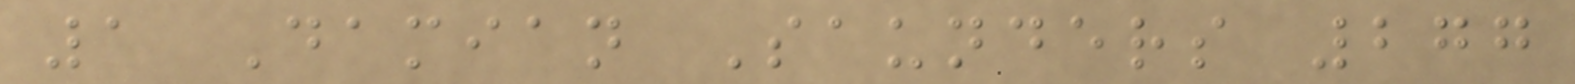1 Damian Saunders 277
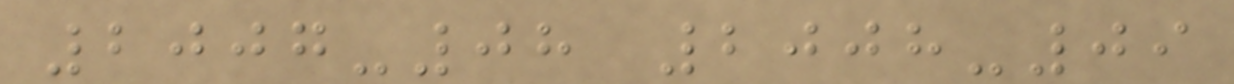2007-08 2008-09
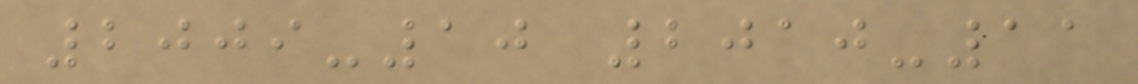2009-10 2010-11
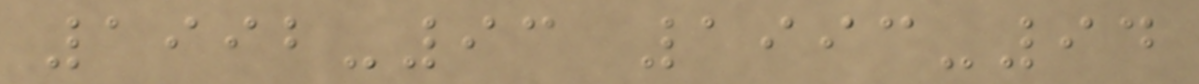1992-93 1993-94
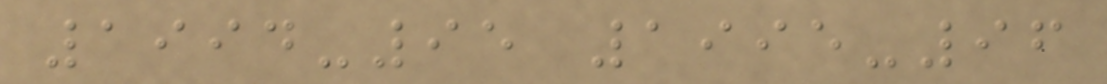1994-95 1995-96
